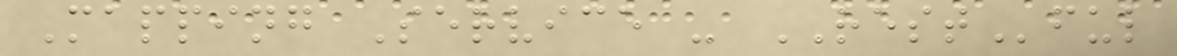Mapping Service - RESTful
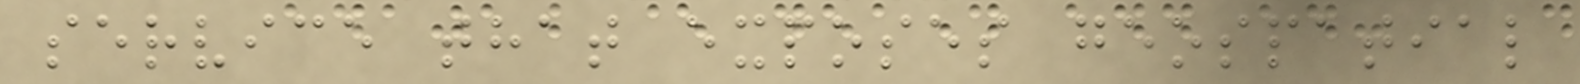service that exposes geospatial
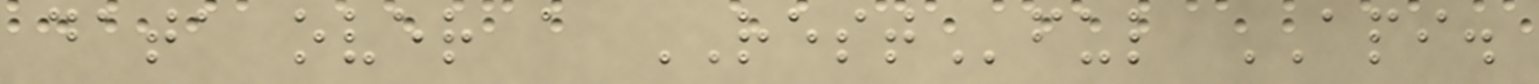data over a RESTful API.
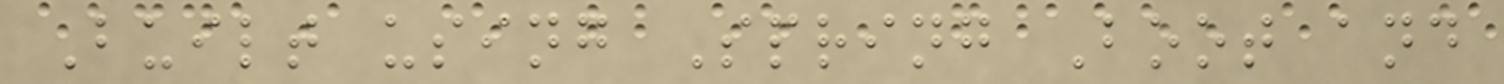Built using Spring Boot and
